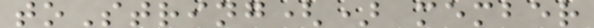toString() member
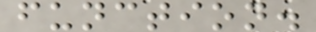function.
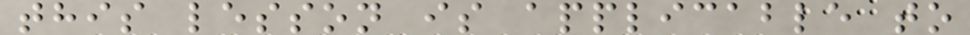this lesson is applicable to
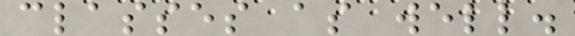classes as well.
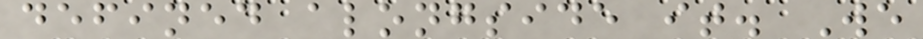defined alongside it. We
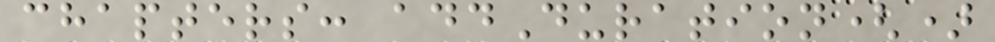chapters: addDuration()
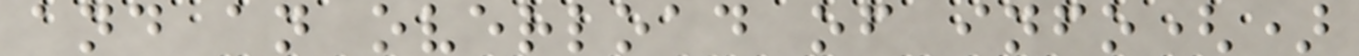and an overload of info()
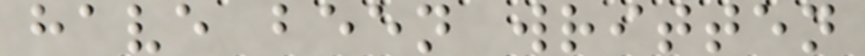have been written
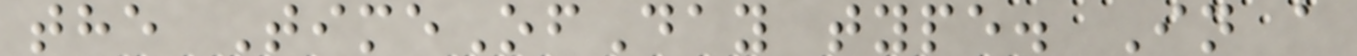the TimeOfDay type. In a
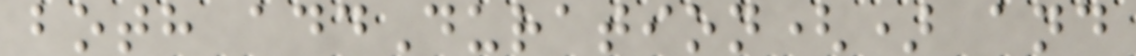both addDuration() and
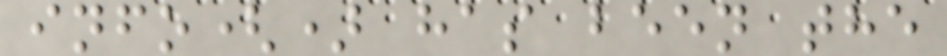info() has been the
